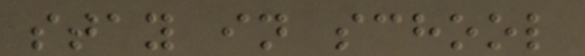stay in school
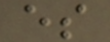es
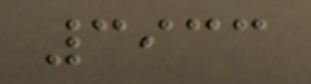3933
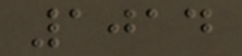1014
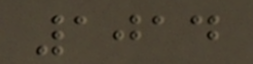1014
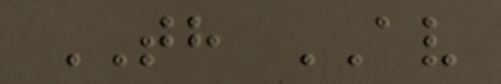TH AV
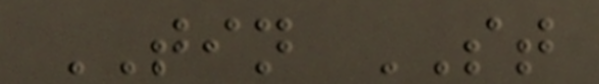TIN ST
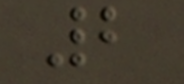2
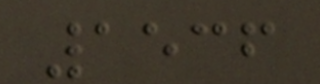1536
